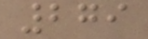279
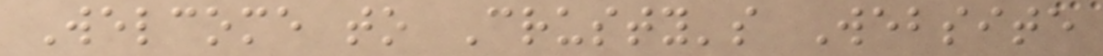Welcome to Crusty's Website
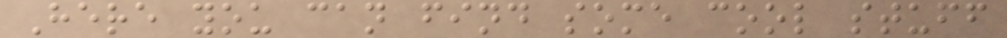Here you can find some cool stuff
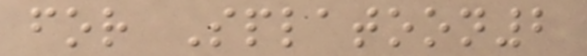for Splatoon2
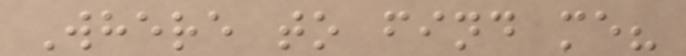Where to find me?
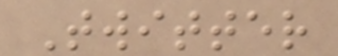Twitter
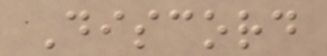Discord
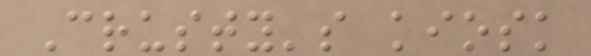Crusty's kiosk
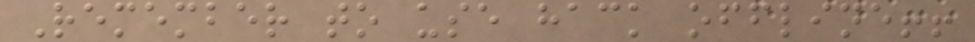Remember to use hack offline!!
